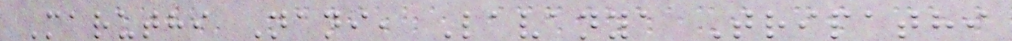Maruthi Nani, Lavanya Tripathi
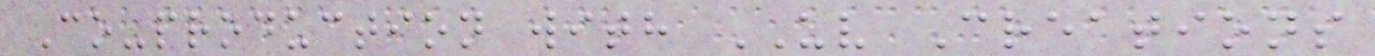Co-production with UV Creations
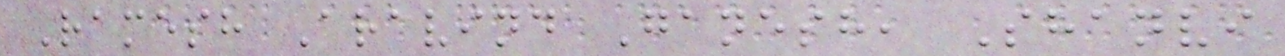Ramesh Aravind Ganesh, Shanvi
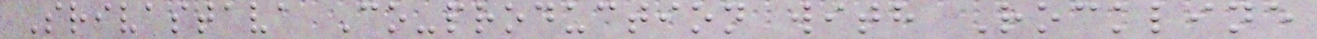Srivastava Co-production with Rockline
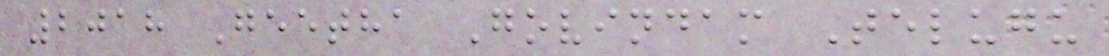2018 Geetha Govindam Telugu
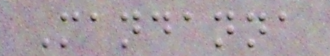Mandanna
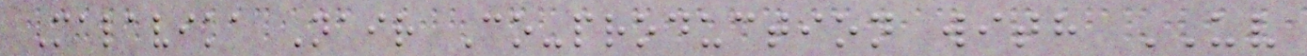Malavika Nair Co-production with UV
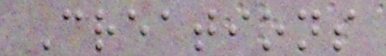Creations
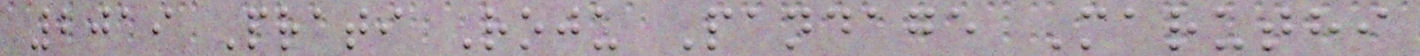2019 Prati Roju Pandage Maruthi
